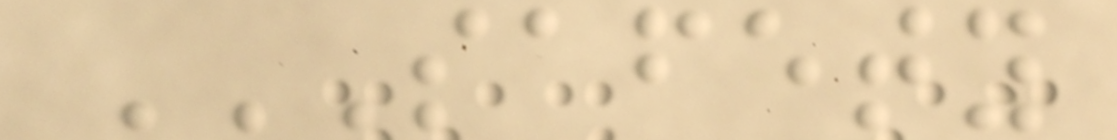SAFETY
